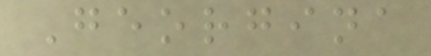Georgina
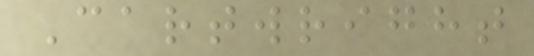Cartwright
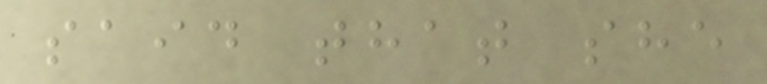said that she
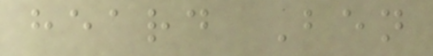heard Ben
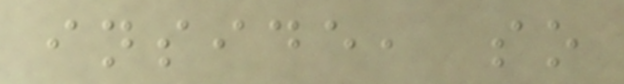inside, so
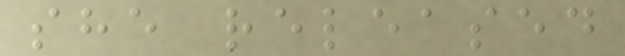she released
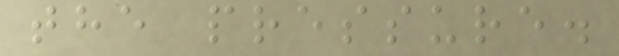the pressure.
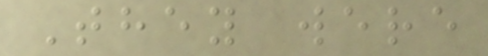They were
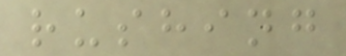rushing
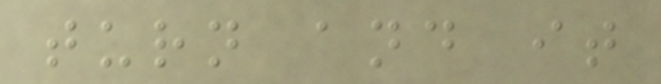turn and it
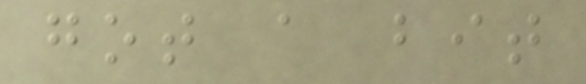got a bit
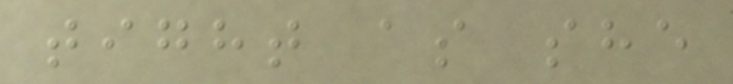tight as she
